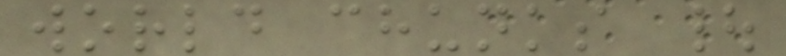world chunks |
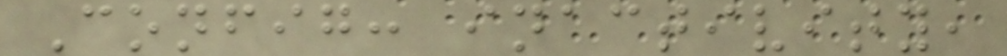Config: inactivity,
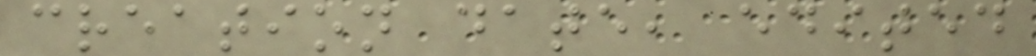creation date, edited
